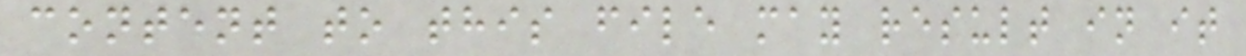content to this file may result in it
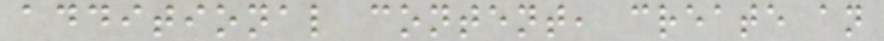additional content, create an
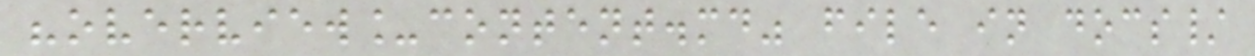"overview_content.md" file in docs/
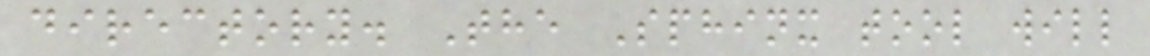directory. The Sphinx tool will
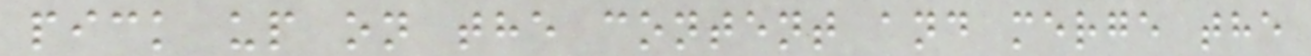pick up on the content and merge the
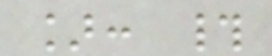]: #
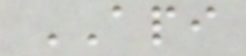API
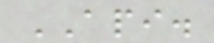API.
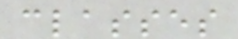classes
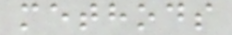methods
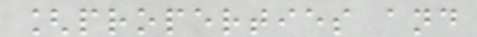[properties and
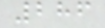286
